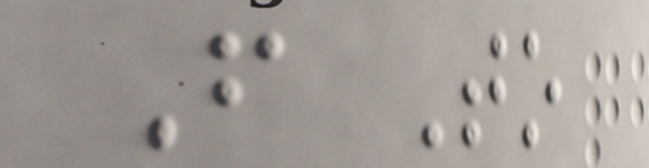From To
